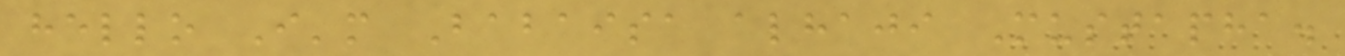hello I'm Babaisa alhaji Mustapha.
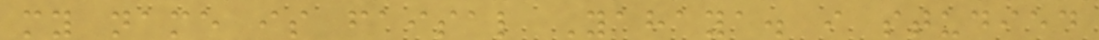my name is faisal Yahaya. i studied
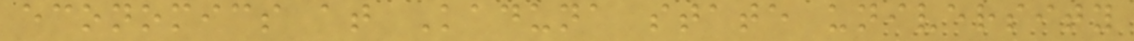economics at Kaduna state university
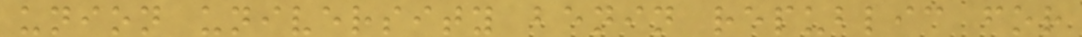union university benin republic for
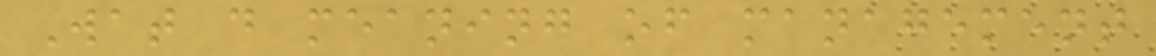Wat d meaning of management
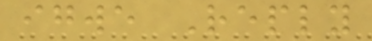igwe Reply
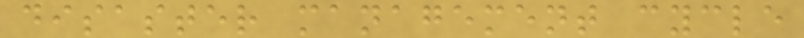disaster management cycle
